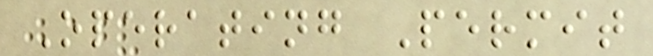Operating Permit
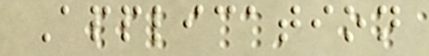Application
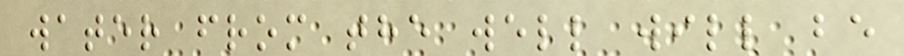water from the well will be
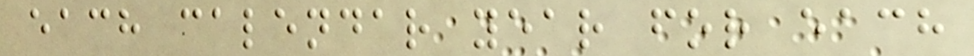each calendar year for each
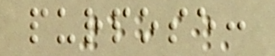purpose:
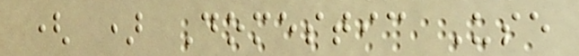( ) Domestic Use
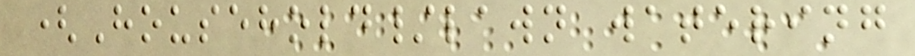(Household/lawn watering
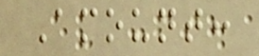Amount:
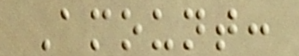Amount:
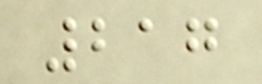217
